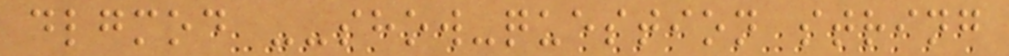dlgmod --show-question string
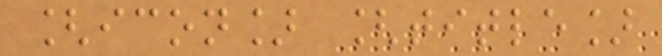[icon] [title]
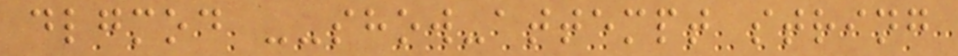dlgmod --show-attempt string
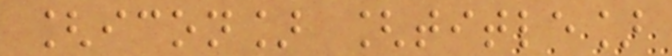[icon] [title]
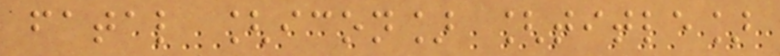fatal [icon] [title]
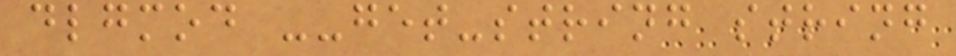dlgmod --get-string string
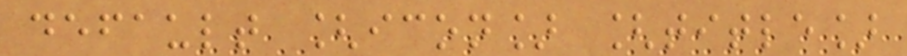default [icon] [title]
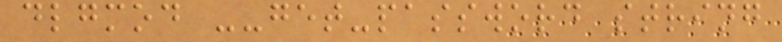dlgmod --get-password string
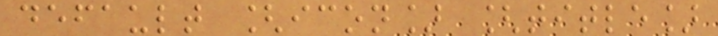default [icon] [title]
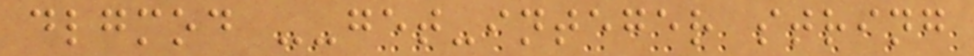dlgmod --get-integer string
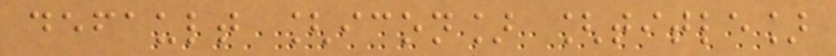default [icon] [title]
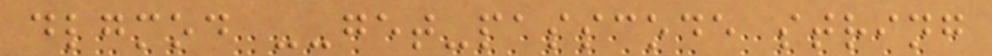dlgmod --get-passcode string
